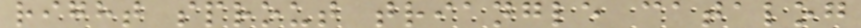right sprout triangle catalog
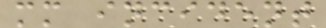mm incident
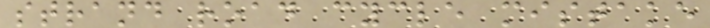strand road cycle mistake
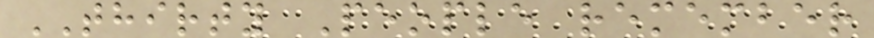THIRTY People remember
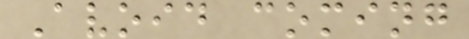Avoid coming
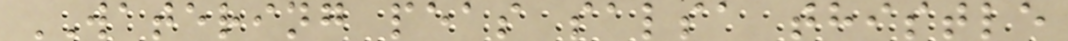WATERING peas salsa thistle
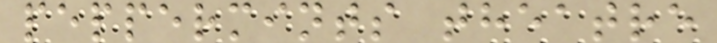peppermints theatre
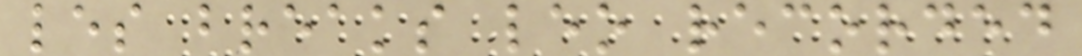les breaks leo recorded
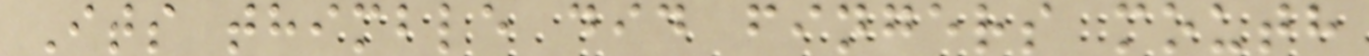Its thimble did fingers mouth
